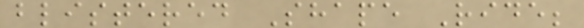blistered Shape Ride;
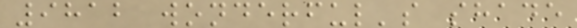9812 wonderful's shade
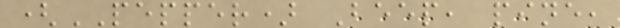(PEPPER) Beep, pine,
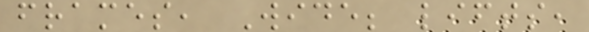frames, Wide; lifts,
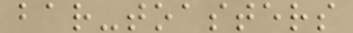bar-toasters
